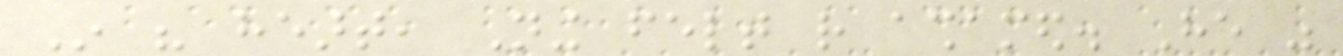In his heart, Ning felt rather ashamed. He was
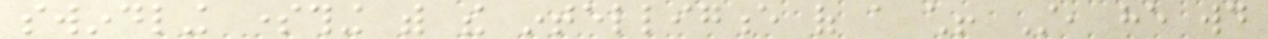swindling something with the intelligence of a child! Still, he would
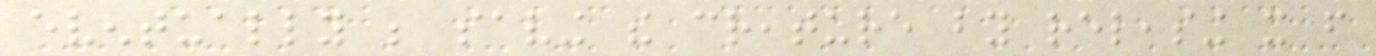eventually be saving the creature by releasing it from
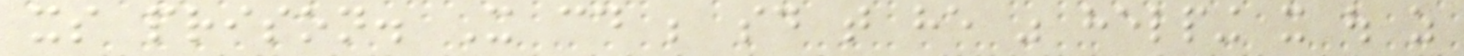its prison. It could be said that he was helping it out as
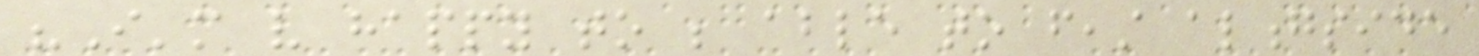"I'm very happy to be able to feast alongside
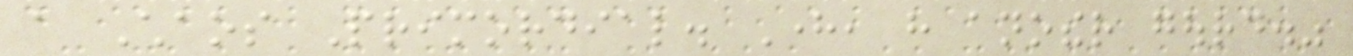a Chaos Primordial. Here, have another gourd."
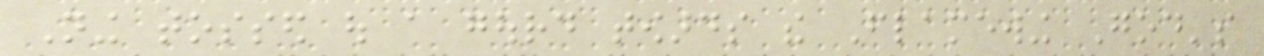Ning tossed out a gourd towards the Flamewing God's
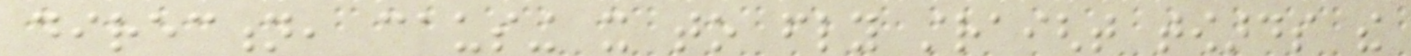direction, causing it to fly straight towards the
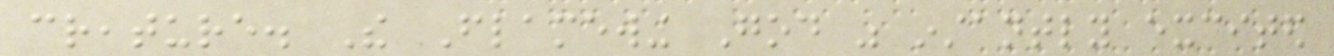creature. The Flamewing God was instantly excited
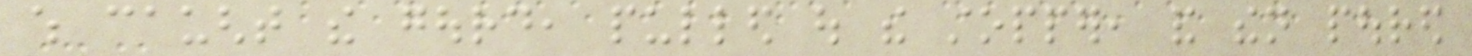which caught the gourd, pulled out the stopper, and then poured
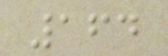164
